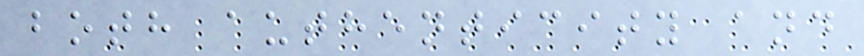both authenticity and
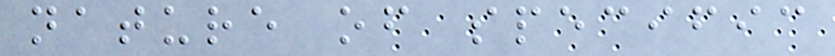nature of specific
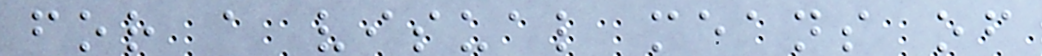for a visual means of
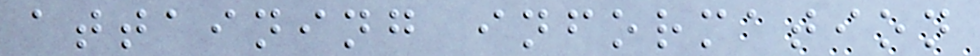attaining information
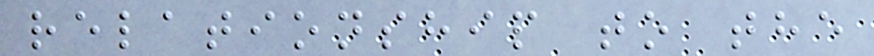relationship to the
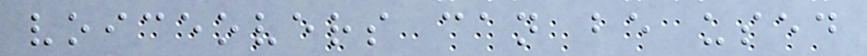voiceovers can be used
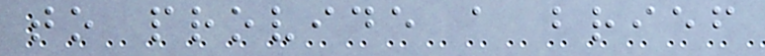to provide a brief
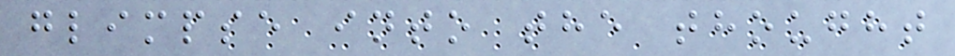glimpse into the thought
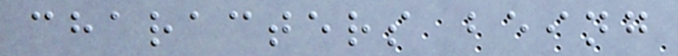characters being
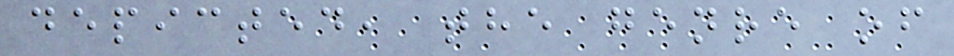depicted, the genre of
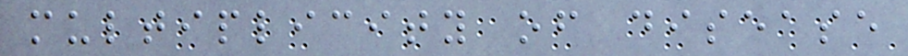multiplicity of disease
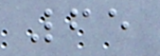65
